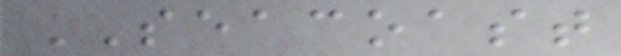SEACOAST
